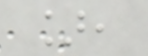],
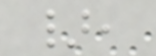},
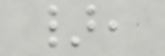},
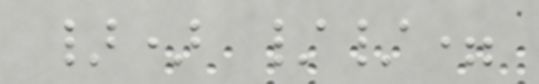}) //=
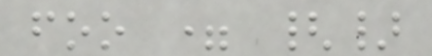foo = {}
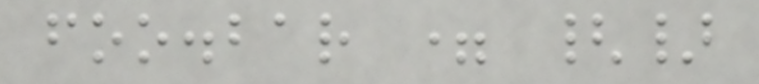foo.bar = {}
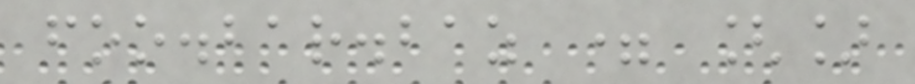foo.bar.baz = []
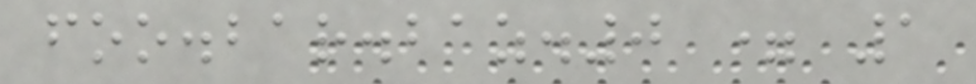foo.bar.baz.0 = 1
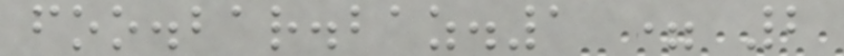foo.bar.baz.1 = 2
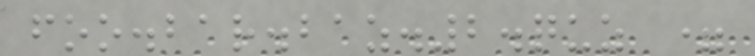foo.bar.baz.2.quz =
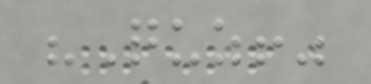"Quz!"
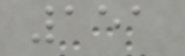151
